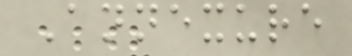Annexure
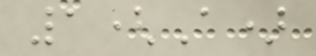1(A)
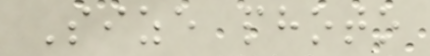Size photo
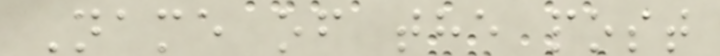Name of the post
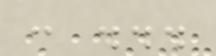: ...
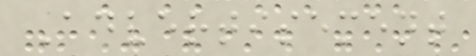Advertisement
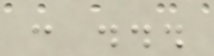: ...
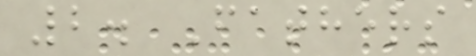2. Fathers
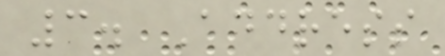3. Address
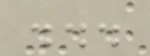...
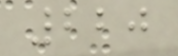220
